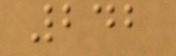242
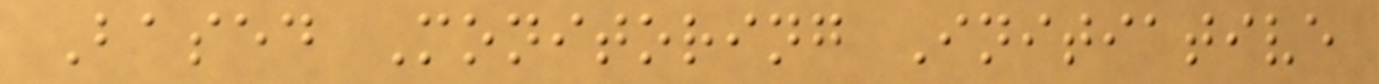Based Monitoring Initiative
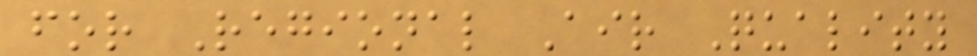for Regional Air Quality
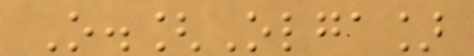O.[Olga]
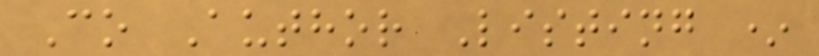Co Author Listing *
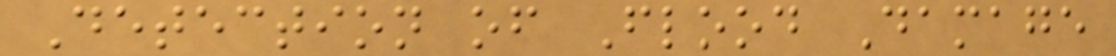Detection of Flood Damage
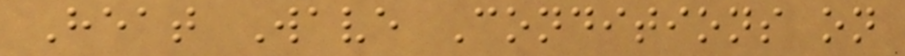Heat Wave Conditions on
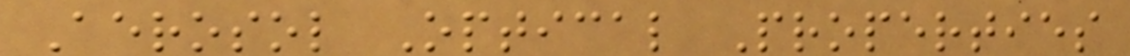Aerosol Optical Properties
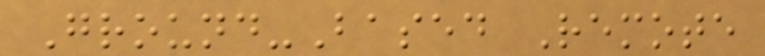Ground-Based Remote
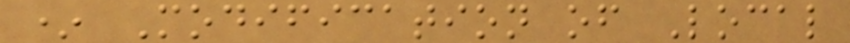* Modification of Local
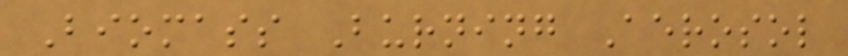Biomass Burning Aerosol
